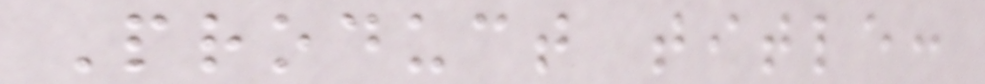Product title:
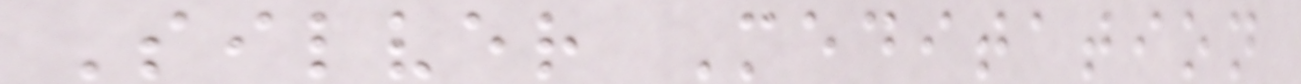Silver Meditation
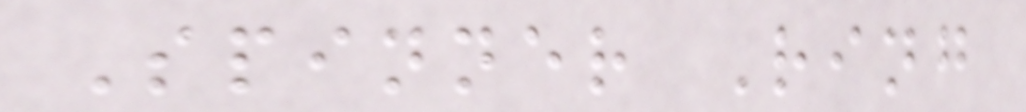Spinner Ring
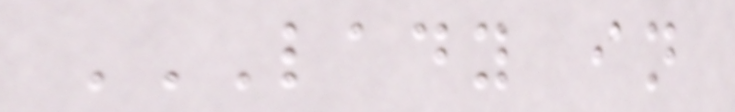LADY IN
